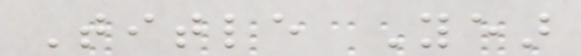Title Year
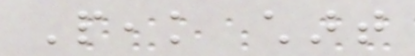Peak chart
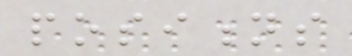positions
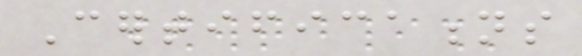Certifications
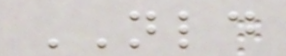NLD
